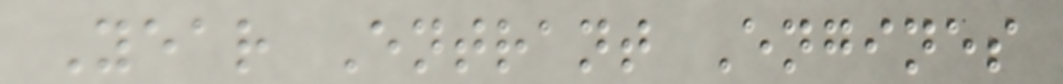Year Entrant Engines
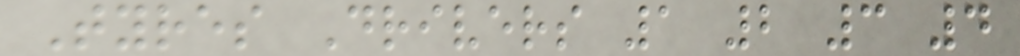Tyres Drivers 1 2 3 4
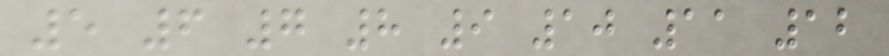5 6 7 8 9 10 11 12
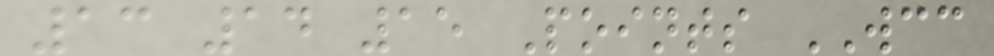13 14 15 Points WCC
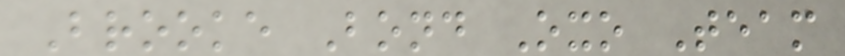Brooke Bond Oxo Team
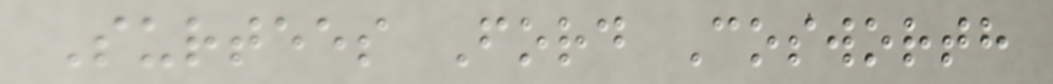Surtees Ford Cosworth
